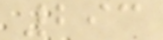293
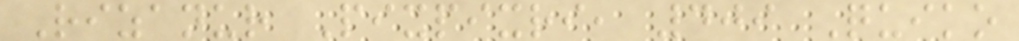Rizanur Pixpixri, 409 Quiko
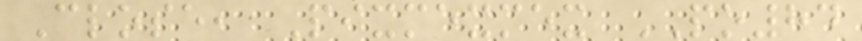Close, Pixmexmex PO84
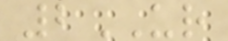2UR
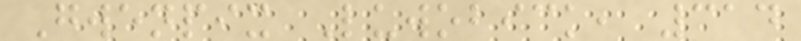Gwenpix Luwobick, 314
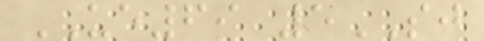UE69 5SJ
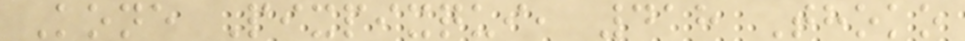Kone Pixpixqui, 418 Thoko
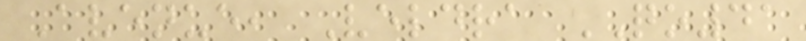Avenue, Veldra QO41
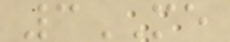3ME
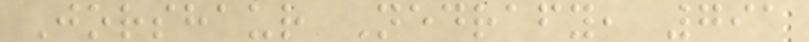Jorshaur Nedrafy, 791
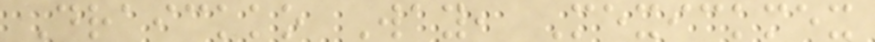Draickko Way, Mexickmex
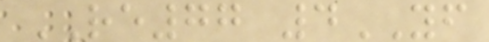RE77 4YF
